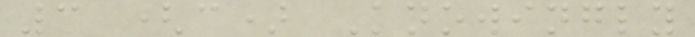3 (c) Knowingly
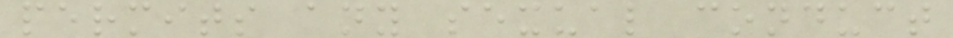permits any sexual conduct
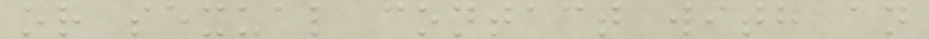or sexual contact with an
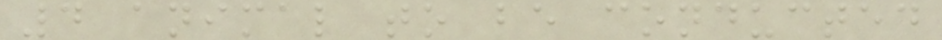4 animal to be conducted
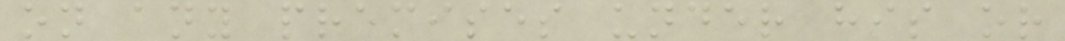on any premises under his or
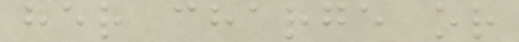her charge or
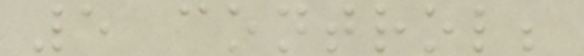5 control;
